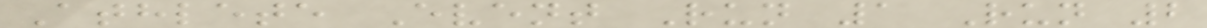Athlete Event Run 1 Run 2
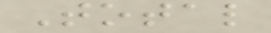Total
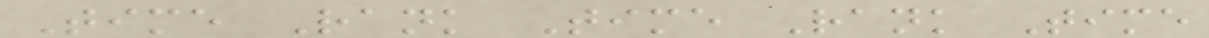Time Rank Time Rank Time
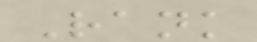Rank
